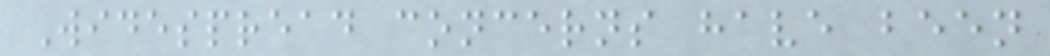Widespread concerns have been
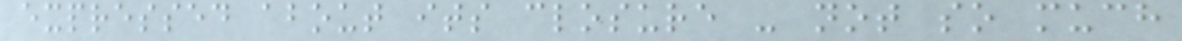expressed about its closure - not so much
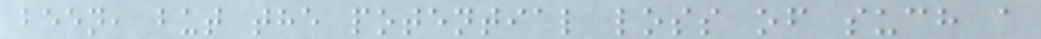been, but the potential loss of such a
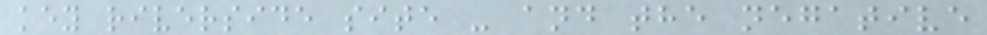key riverside site - and the negative
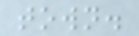town.
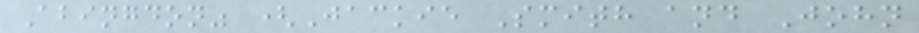Abingdon" (Jackie Smith and John
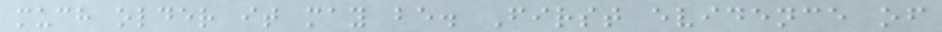much older it may be. First evidence of
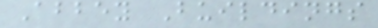Abbey Buildings
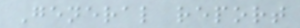General report
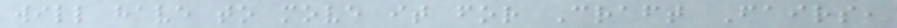will have to move it for Craft Fairs,
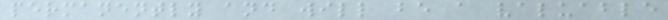permanently and will be a valuable
